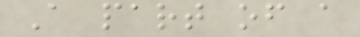A part of a
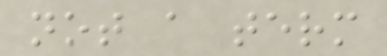not a term
